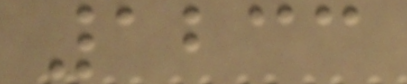1233
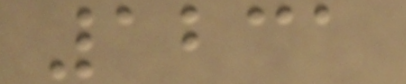1231
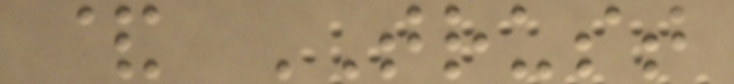& TRUST
